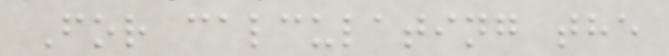For calculating the
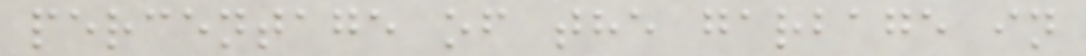percentage of the garbage in
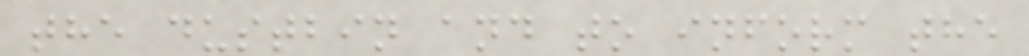the dustbin and to inform the
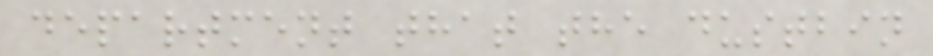department that the dustbin
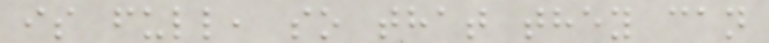is full, so that they can
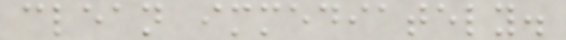clean immediately.
